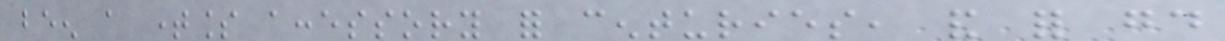been a timeless accessory for centuries, and for good
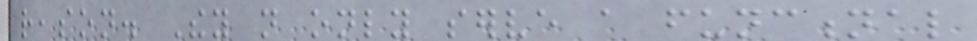reason. They not only serve a functional
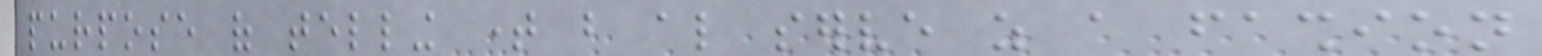purpose of telling time but also serve as a fashion
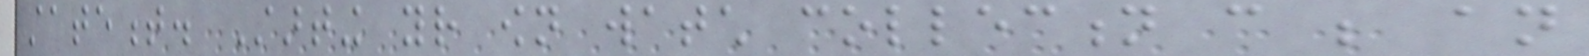statement. Starting your own watch collection can be an
